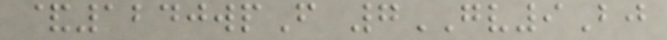&1240wpF 7GV9Bj
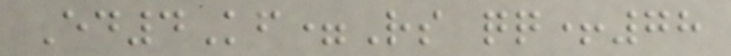Ed4Kf=Rs qq+78
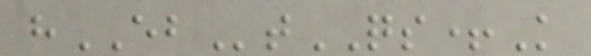hEBtQS+K
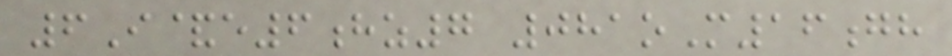6I&e6hz7 081oM16gh
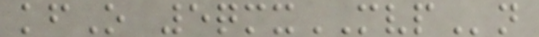kfO 5qmxMVPn
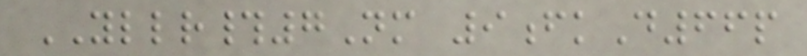YLLR#7Nm 9fkD66p
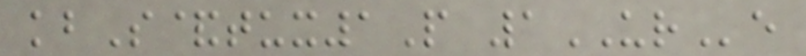kbS&tux1P 1URe
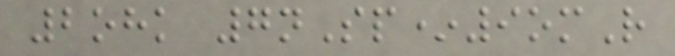2ohk 7nSp*9omR
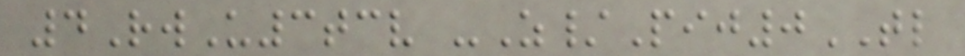4RwU3tcv -Z/Pij0TL
